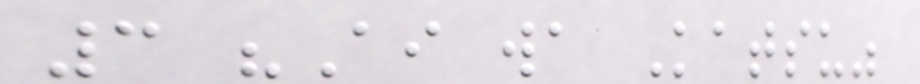3 "Ai wa Katsu"
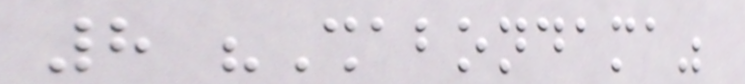8 "Shabondama"
